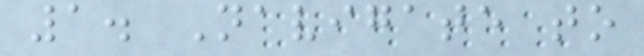1. Navigate to
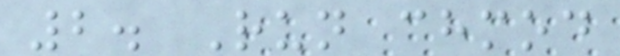2. Run chmod
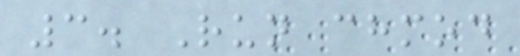3. Run chmod
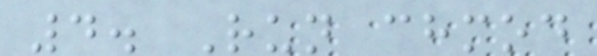4. Run chmod
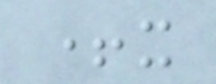+x
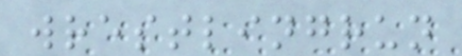wrestlingrun
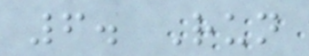6. Run
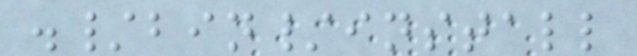./bin/install
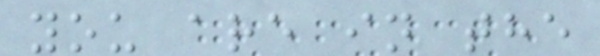you are in the
